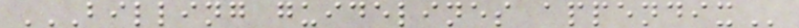BILLING GUIDELINES APPENDIX
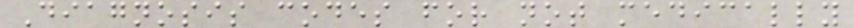Diagnosis codes for not medically
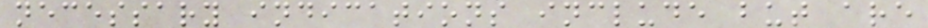necessary indications include but are
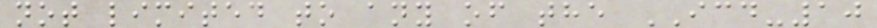not limited to any of the ICD-10
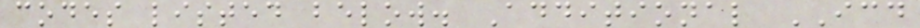codes listed below. Additional ICD
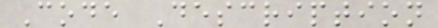Code Description
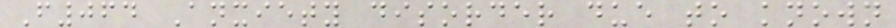F064 Anxiety disorder due to known
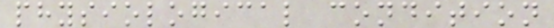physiological condition
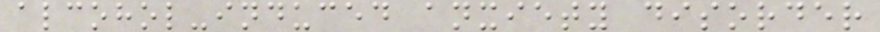alcohol-induced anxiety disorder
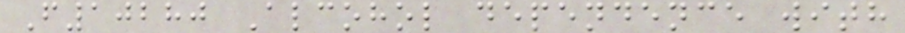F10280 Alcohol dependence with
